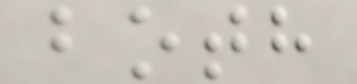both
